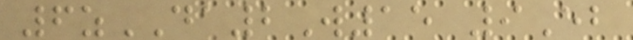6zDA2W15 9Eb
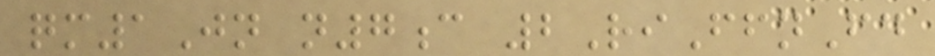qm1Jn n7c 2RiFfnFd
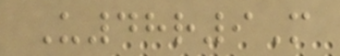U48r9M
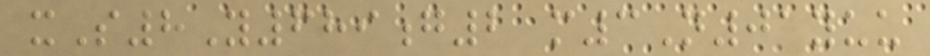xS8Y689g2 m3N01yuu
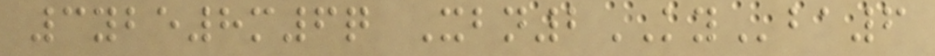3ybe8m6q Xbn2KYba6
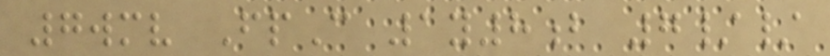7wmv FpC 1y8b 7//
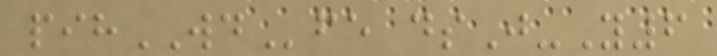pihWDfe dsJ-Y6
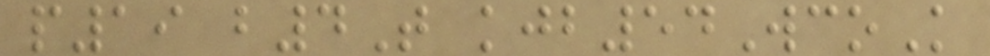p19 b4T kjb54WcoK
